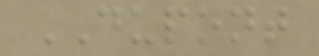DUPONT
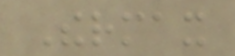Thermax
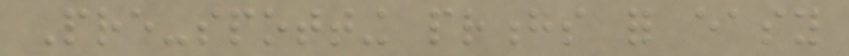Pre-spotting prongs for easy
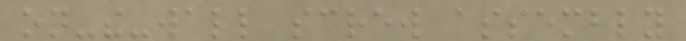on-the-wall screw assembly
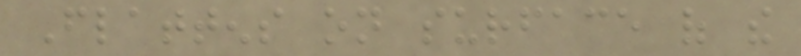Flattens on surface of the
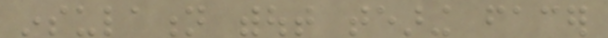insulation without tearing facer
